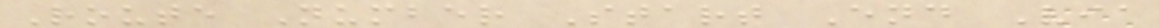Route Number Start End Via
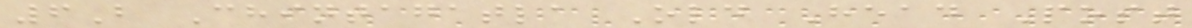6B Chintagatla Old Head Post
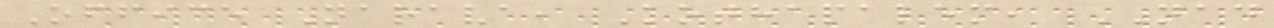Office Narava, Kothapalem, NAD
